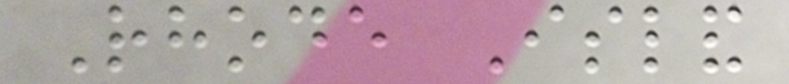Rhode Island
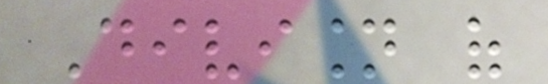Division of
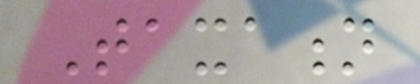Taxation
